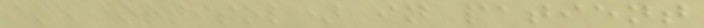and cortisol) in patient
